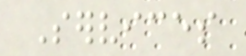Services
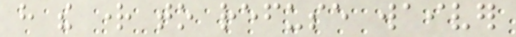have the right to refuse waiver
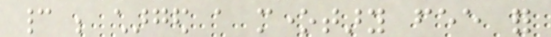cannot be charged a monetary fee for
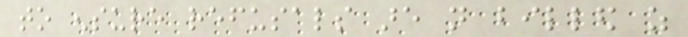to ensure refusals are not billed as
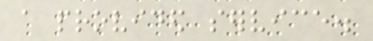a provided service.
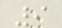9
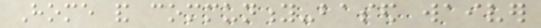Home and community-based waiver
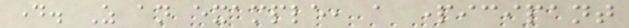day. As an example, a participant
